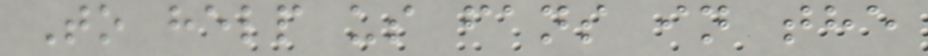To help us fans in the
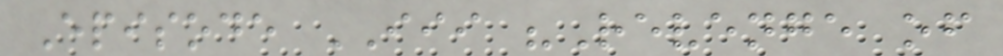Episode III "Revenge of
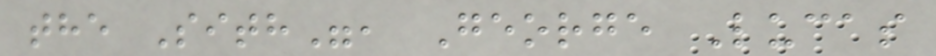the Sith", George Lucas
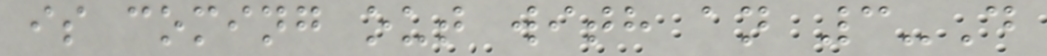is coming out with an 3-D
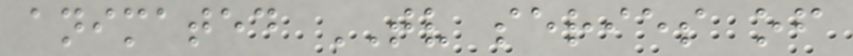animated TV series of
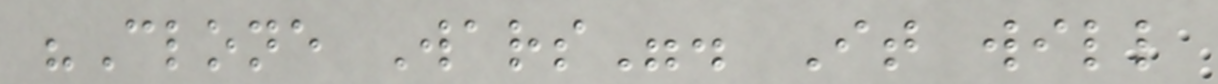"Clone Wars". It will
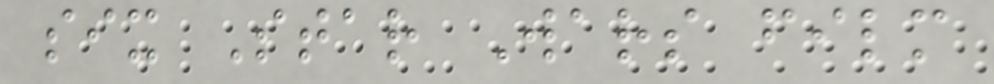six Star Wars film
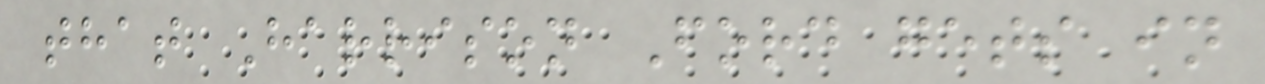that Harrison Ford gets in
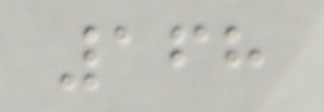168
